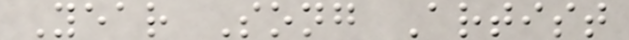Year Song Artist
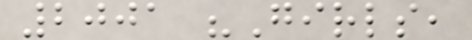2001 "Girls,
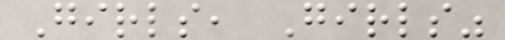Girls, Girls"
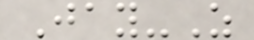Jay-Z
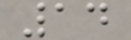14
